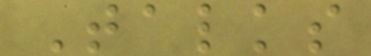Talks
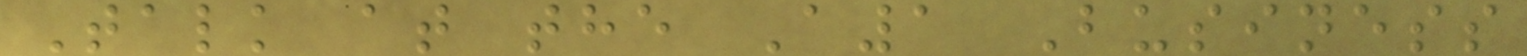Talk at the A1 Business
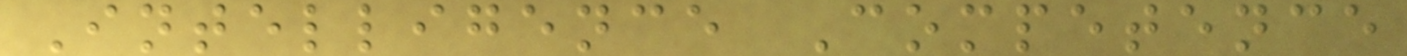Intelligence Competence
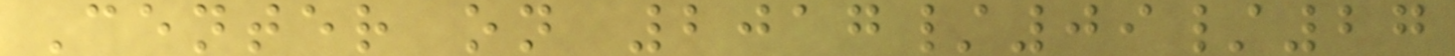Center on 2017/09/27
